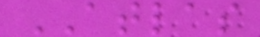ATLAS
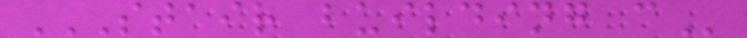STAIR BUILDING C
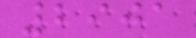2901
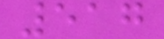517
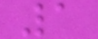1
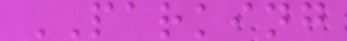PARKING
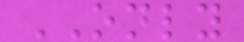ONLY
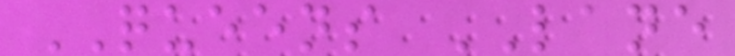QUEENS LANE
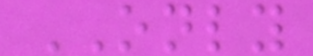ONLY
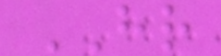HR
